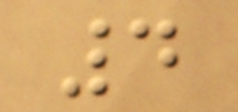4
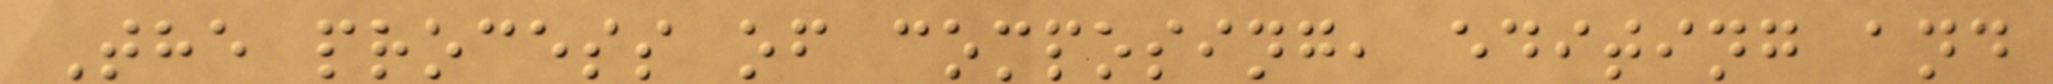The process of composing, editing and
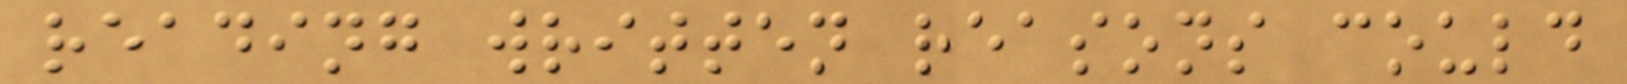reading written reasons could
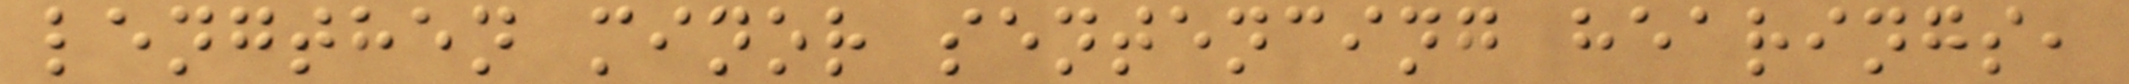lengthen minor sentencing hearings,
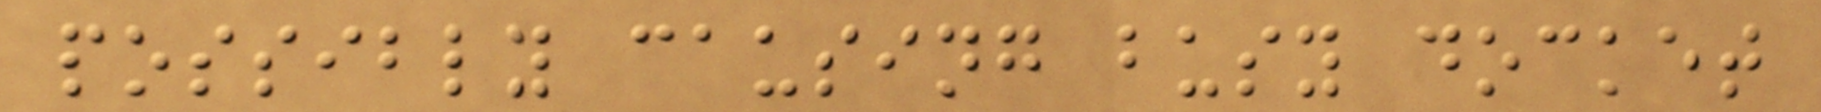possibly causing busy docket
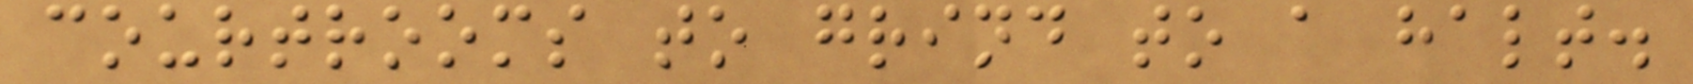courtrooms to grind to a halt.
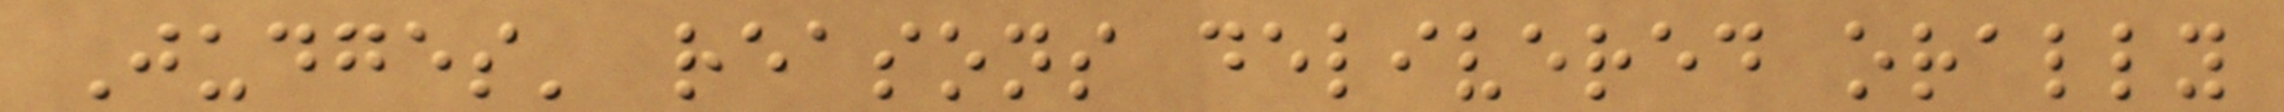Judges' reasons delivered orally
